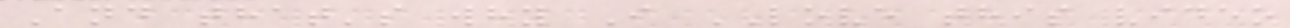And that's why I LOVE this video
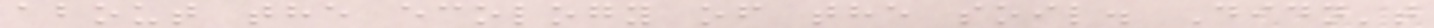about the ecology of the soil. Didn't
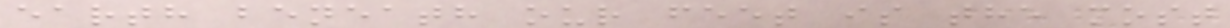earth beneath our feet is the most
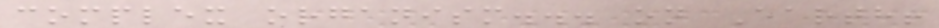complex organism... on Earth!
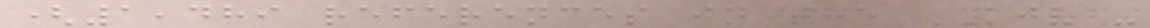(1,489 references in the KJV -
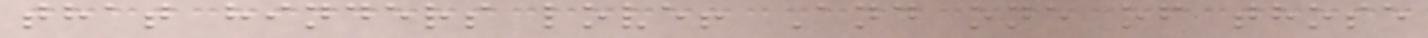that hinders love! And one of those
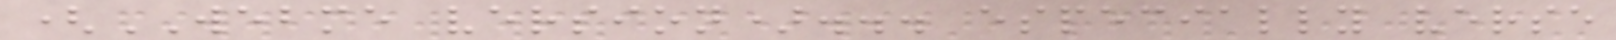(WEBME version)... especially verse
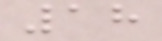18
